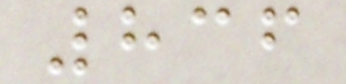836
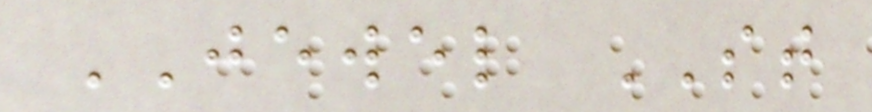JEWEL ST
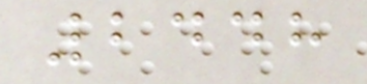2448
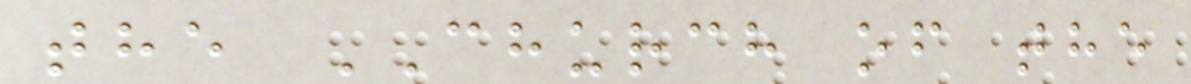the CHURCH of the
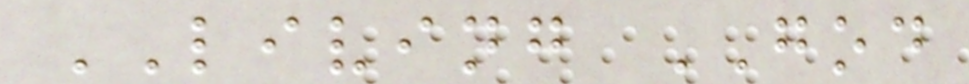LIVING GOD
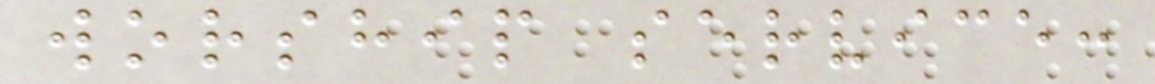worship service:
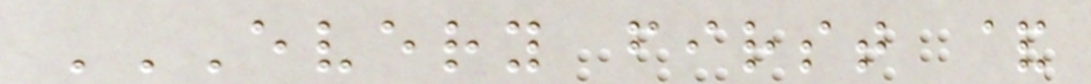EVERY FIRST &
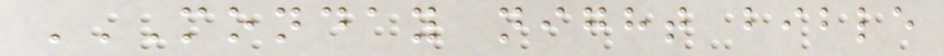MONDAY NIGHT BIBLE
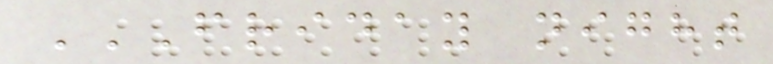FRIDAY NIGHT
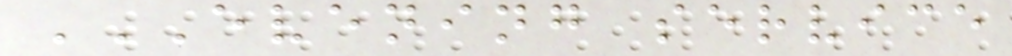EVENING SERVICE
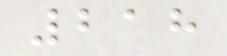218
